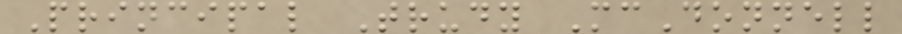Principal Trudy McDonnell
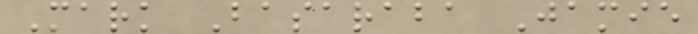Mark Basaraba Jamie
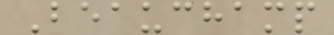Beauchamp
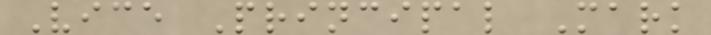Vice Principal Mark
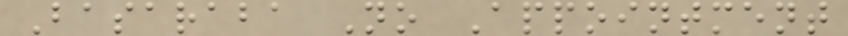Basaraba No Appointment
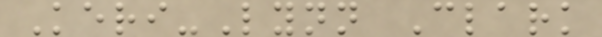Keri-Lynn Clark
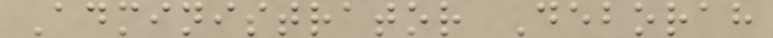Administrator Deborah
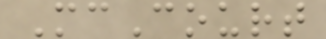McCourt
